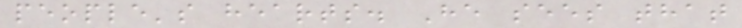people's hearts. He sees that
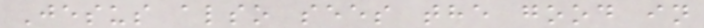Jesus also sees the good in
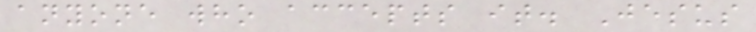anyone who accepts it. Jesus
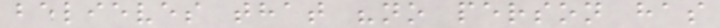believes that "no person has
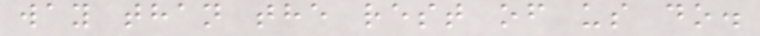way than the rest of us do.
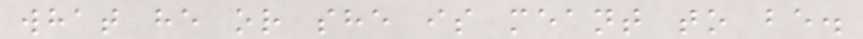what he or she is meant to be.
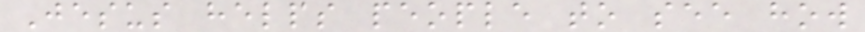Jesus helps people to see how
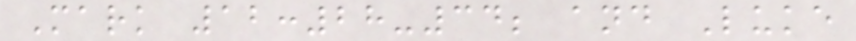Mark 12:28-34; and Luke
